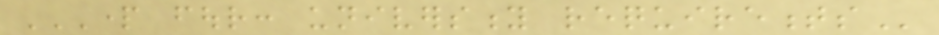PART FOUR: UNIVERSITY REQUIREMENTS
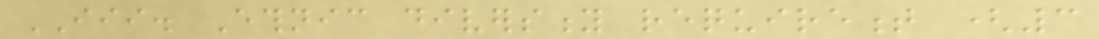III. Ethnic diversity requirement (3
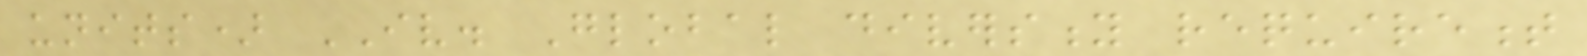units) IV. Global diversity requirement
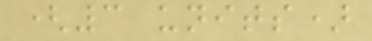(3 units)
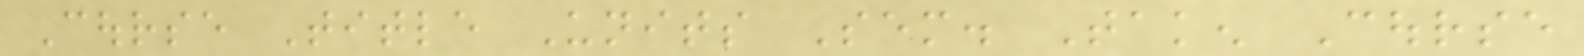Course Title Units Sem. Taken Course
